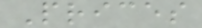Prices
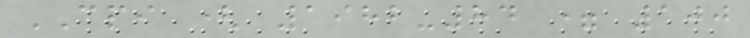CPI ( 1982-84 = 100
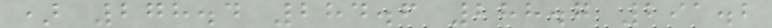) 278.4 284.6 288.7 291.2
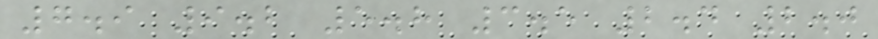7.9 9.2 5.8 3.5 2.4 2.0
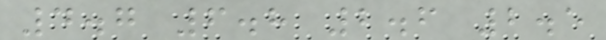4.7 6.8 2.6 2.5
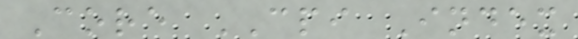Core CPI Index
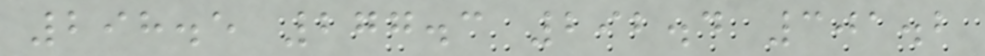298.5 277.3 292.4 301.2
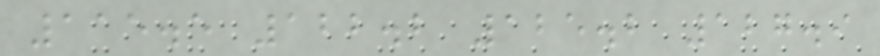115.5 122.2 125.2 127.9
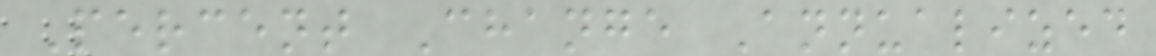Percent Change Annualized
